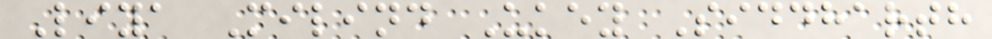Liya Milind Ukey Siddharth
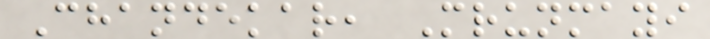Chandekar, Mrunmayi
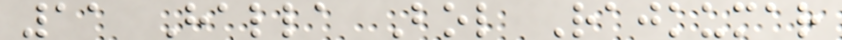11 Halla Bol Rajkumar
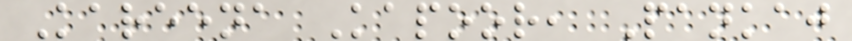Kareena Kapoor, Pankaj
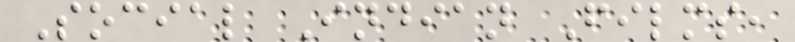Social Indian Films,
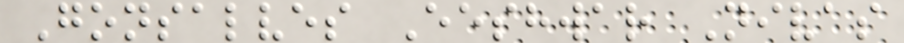Gonsalves Eeshwar Nivas
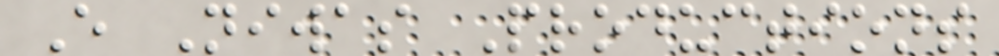E Niwas Productions
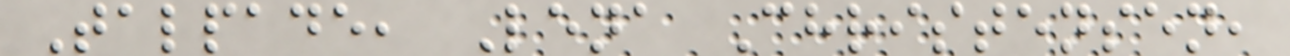Talpade, Lena Christensen,
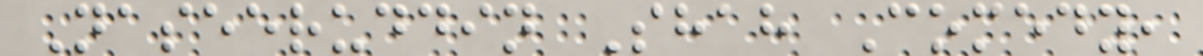Naseeruddin Shah Comedy,
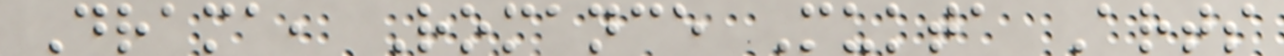Drama, Romance Mukta Arts
